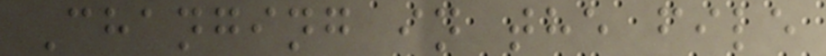Changing in the file
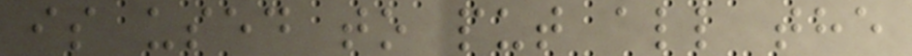is used to put all the
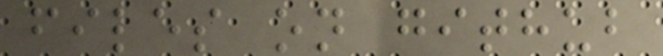files on github
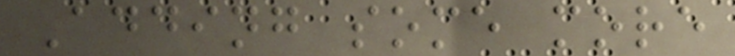Adding some more
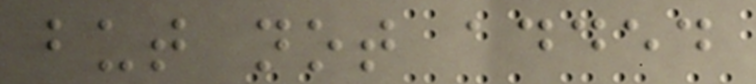but not added
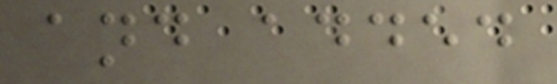and added
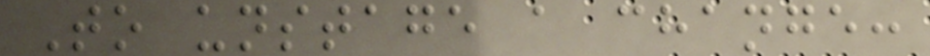To unstage a change:
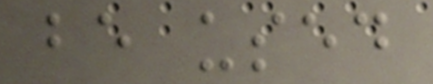be used
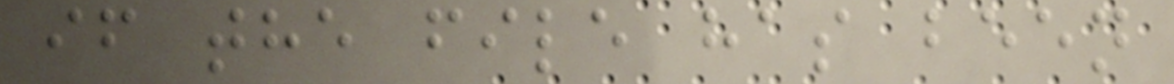if the file has been
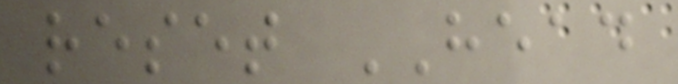reset HEAD
